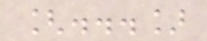[...]
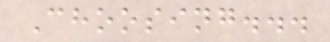Choosing...
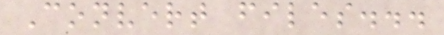Convert files...
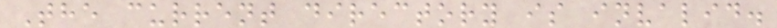The current directory is invalid.
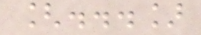[...]
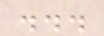...
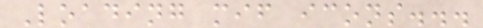Loading mif icons...
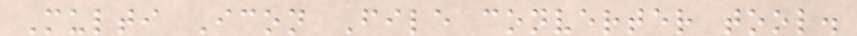Multi Icon File converter tool.
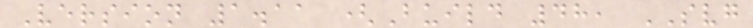Version 1.11 (Build 48, SVG
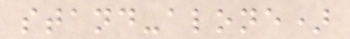stand-alone)
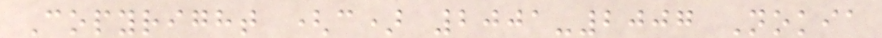Copyright (c) 2001-2007 Nokia
